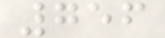756
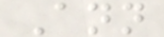Ann
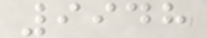9948
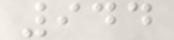944
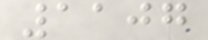1107
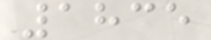1835
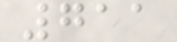711
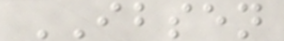IBSEN
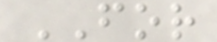FOR
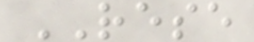RESE
